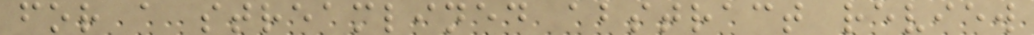for a streamlined abstract review
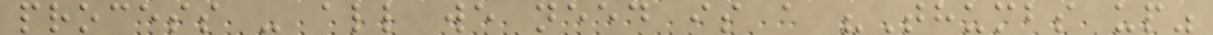process - all we need is a "Thumbs up"
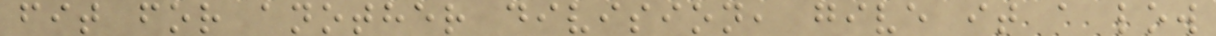fit for another division, give it a low
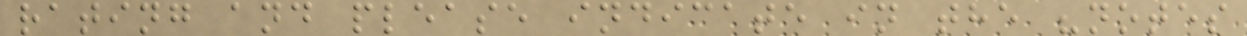rating and please indicate in the "notes
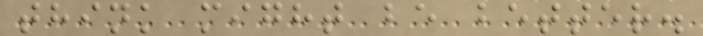think might be better.
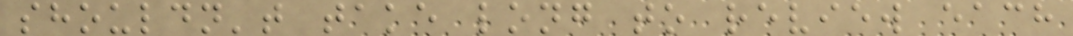shouldn't take long to review each
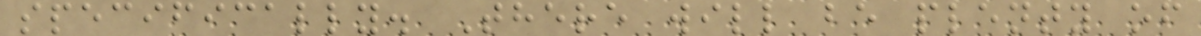specifically. There will be plenty of
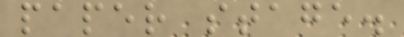paper stage.
